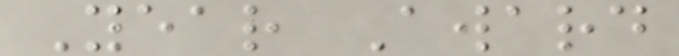Year Award
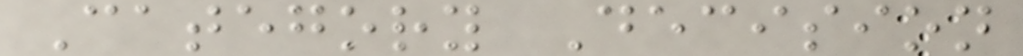Category Decision
